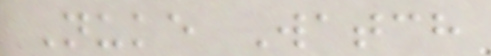Nuke Watch
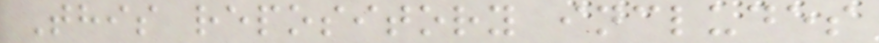This repository includes
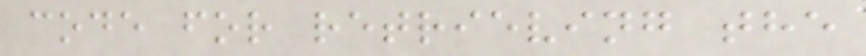code for retrieving the
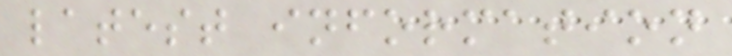latest information
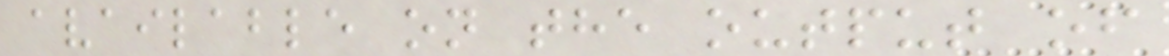available on the output of
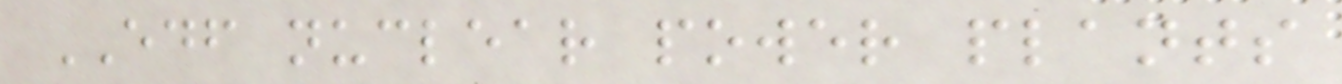EDF nuclear power plants
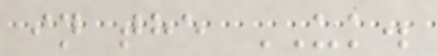in the UK.
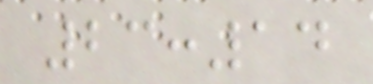23:14
